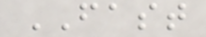FAST
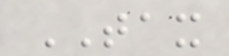TAX
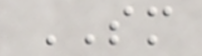SM
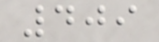409
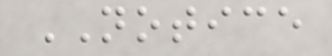NOTICE
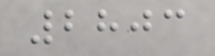2803
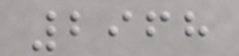2968
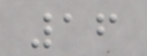16
